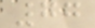77
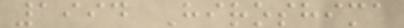1994 Hiroshima
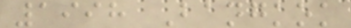1998 Bangkok
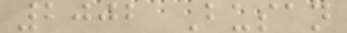2002 Busan
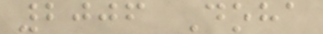2006 Doha
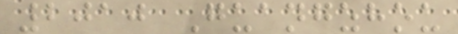2010 Guangzhou
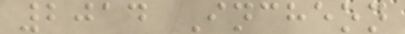2014 Incheon
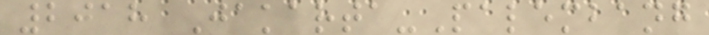2018 Jakarta-Palembang
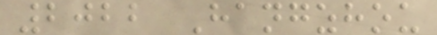2022 Hangzhou
